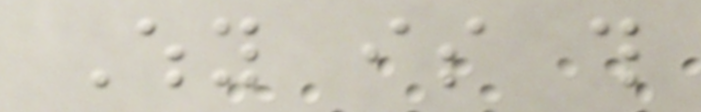Why is this
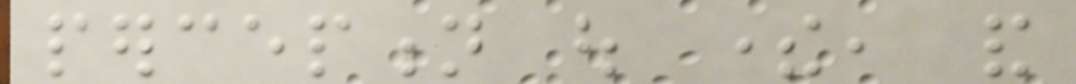perception out there, and
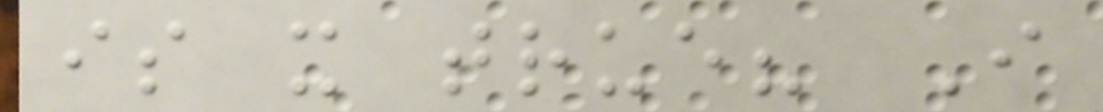is it true? I
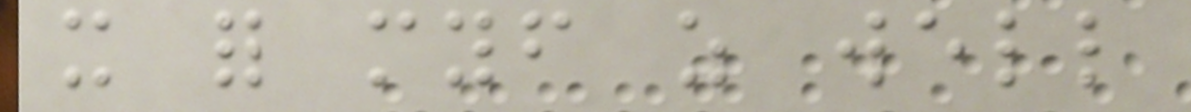it for myself as well
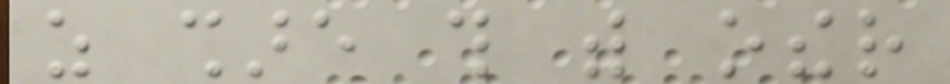as share this with other
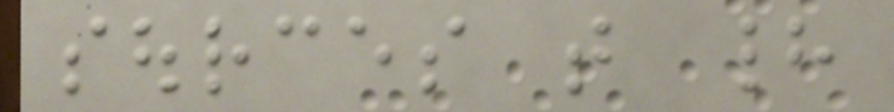sources that had
